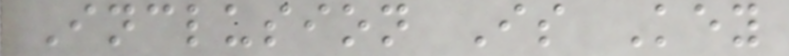Inclusion Is Key
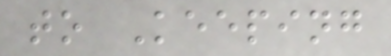to Keeping
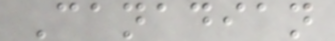Canadian
